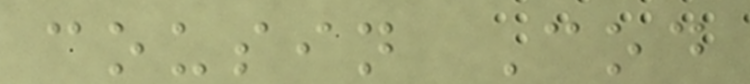cousin Cod
